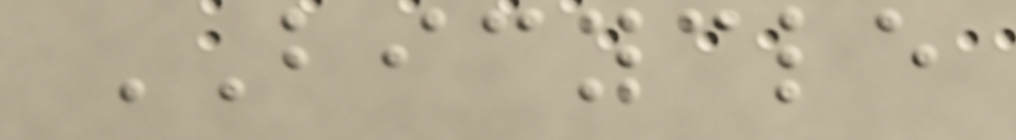BICYCLE
